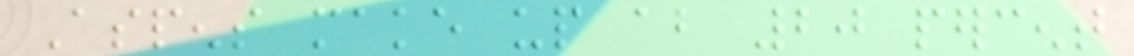Aspens make up about 20 percent
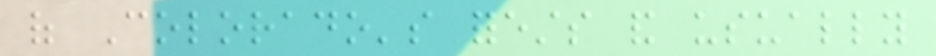of Colorado's forests and usually
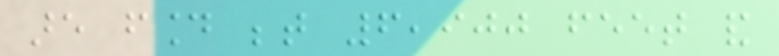are found between 6,900 feet and
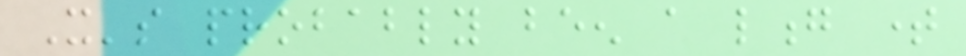It's probably been a long time
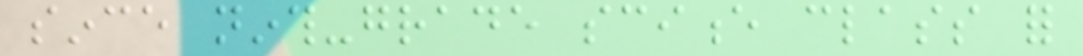since ninth-grade science class for
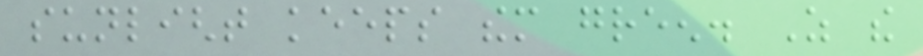sunlight keeps them green. As the
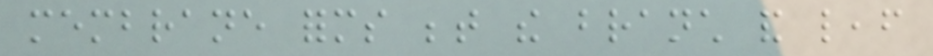membrane forms between the branch and leaf
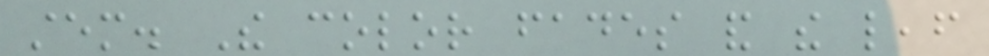stem. The color fades and the leaf
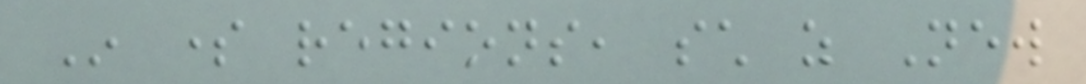In some regions, such as New
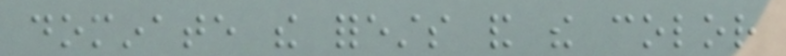dominate the forests and the color
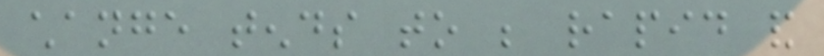change tends to be rapid and
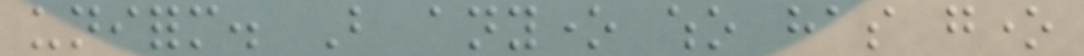uniform. But anyone who has gone
